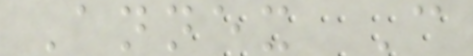Annex C
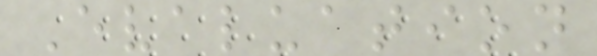Evaluation
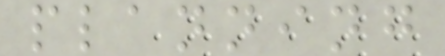planning
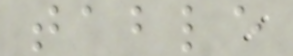table
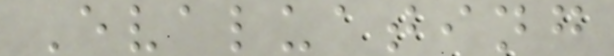Evaluating
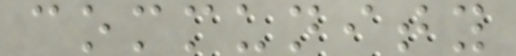community
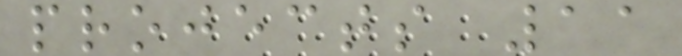projects 11
